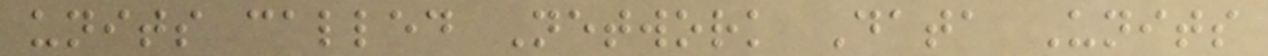units called Network Data Units
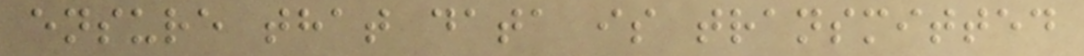ensure that data is transmitted
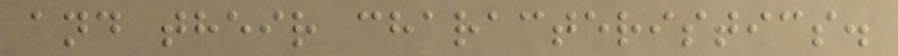and their characteristics.
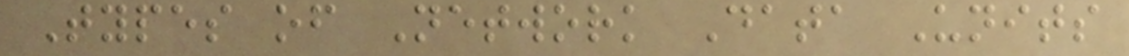Types of Network Data Units
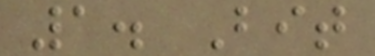1. Bit
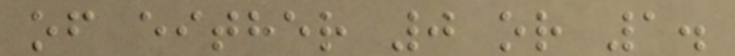of either 0 or 1.
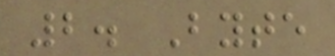2. Byte
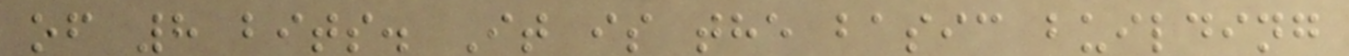of 8 bits. It is the basic building
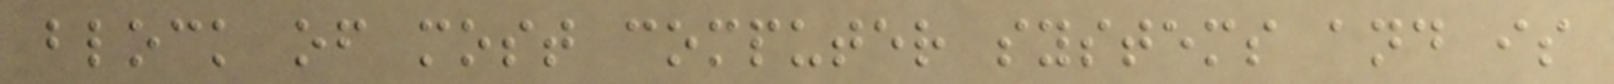block of most computer systems and is
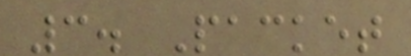3. Packet
